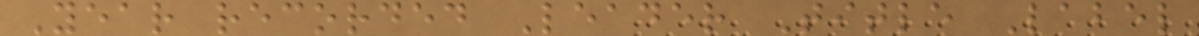Year recorded Leader Title Label
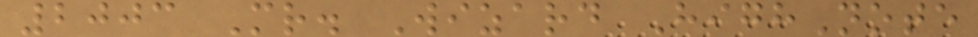2003 Mr. Wizard HighNote
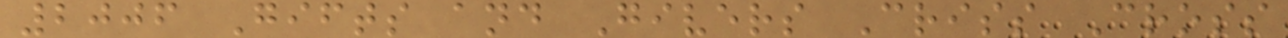2006 Gifts and Givers Criss Cross
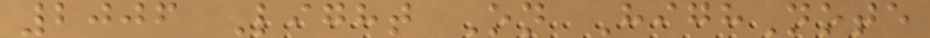2006 Light On HighNote
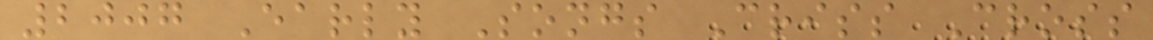2007 Early Songs Criss Cross
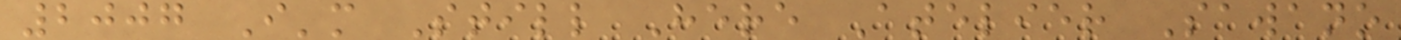2007 I'm Still Here Atelier Sawano
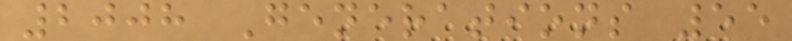2008 Generations 55
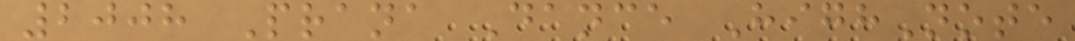2008 Prana Dance HighNote
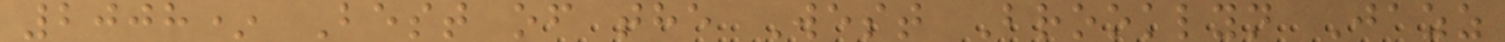2008* Best of the West Brooklyn Jazz
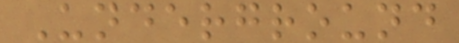Underground
